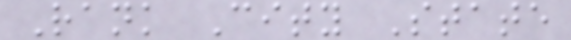Rank City State
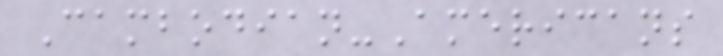Cambodian-Americans
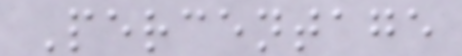Percentage
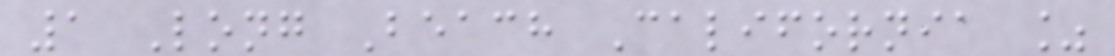1 Long Beach California %
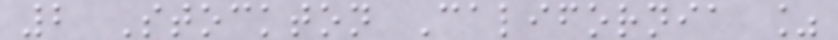2 Stockton California %
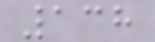138
